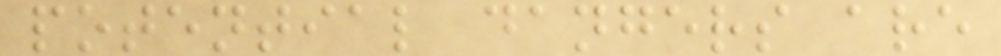potential dangers are
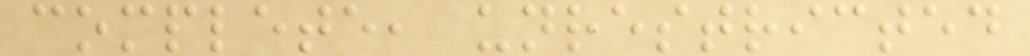complete, unrestricted
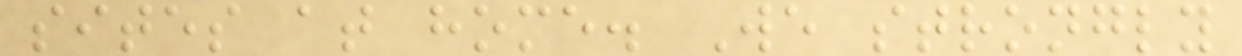sites at home. We strongly
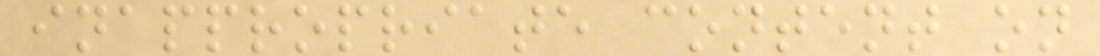inappropriate content on
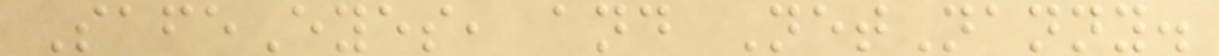SafeEyes, and NetNanny.
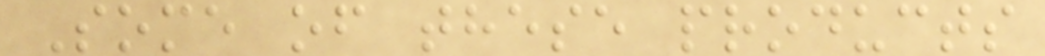Some of these products
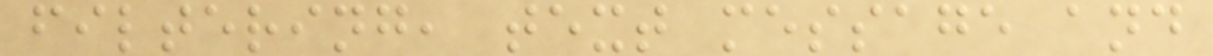filtering, text message and
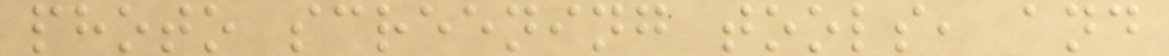photo screening tools, and
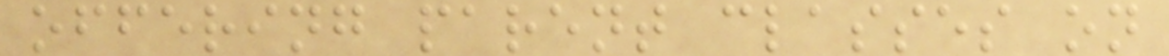offering parent classes on
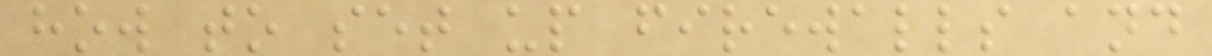how to set up firewalls and
